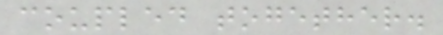coupled together.
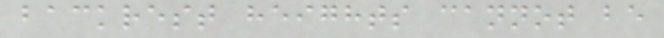backrest heights cannot be
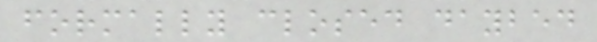formally closed daybed
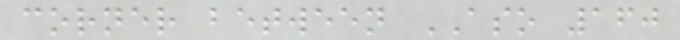corner between ASO 160
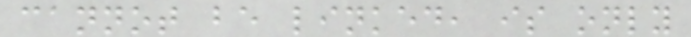cannot be linked, is only
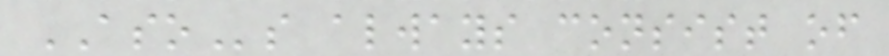ASOs always consist of
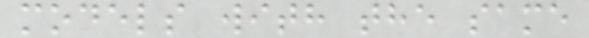models with the same
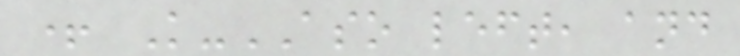+ K-ASO left, and
